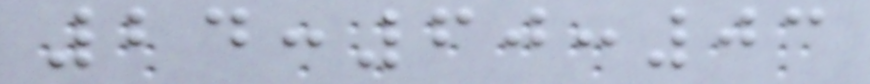24:60:03
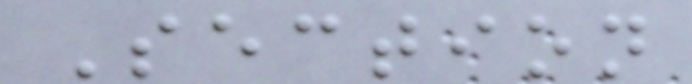Section
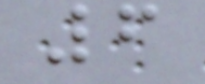6
